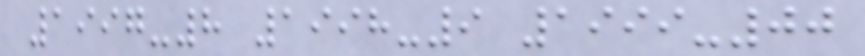1997-8 1998-9 1999-00
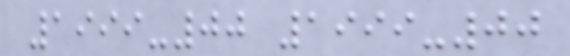1999-00 1999-00
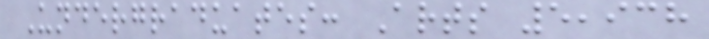Undergraduates: Arts 5,938
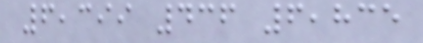6,399 436 6,835
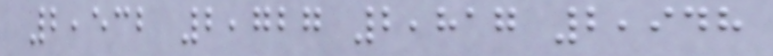2,532 2,727 2,817 2,948
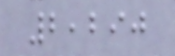2,290
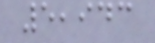5,943
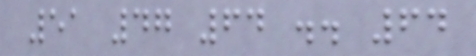51 47 64 .. 64
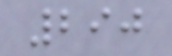290
